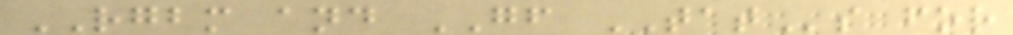RGBM and GF TATs for
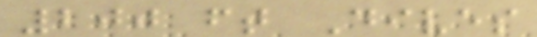200 ft Dives
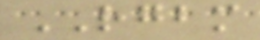RGBM
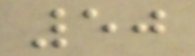50
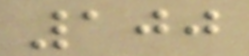100
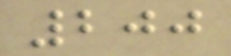200
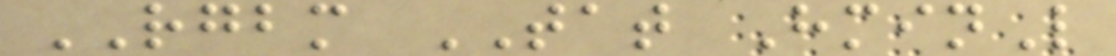RGBM TAT HminL
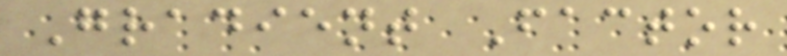Gradient Factor
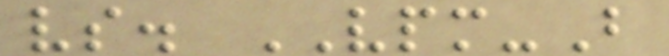vs. VPM-B
